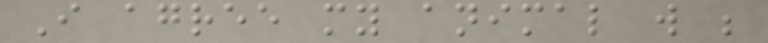I agree my animal will be
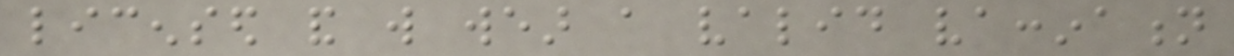licensed and will wear a valid vaccination
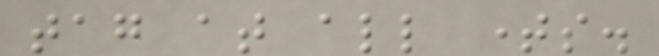tag at all times.
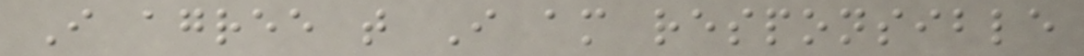I agree that I am responsible
